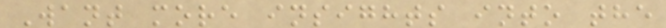Want more insights into the
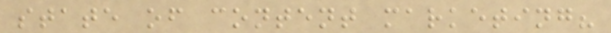state of content marketing?
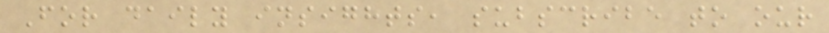For daily insights, subscribe to our
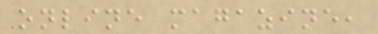online magazine,
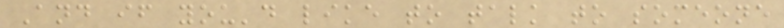And if you'd like to talk to someone
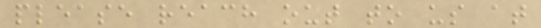please reach out to us at
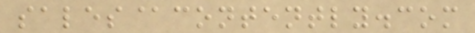sales@contently.com
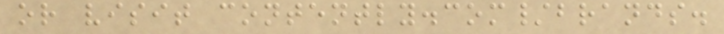or visit contently.com/brands.
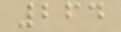264
